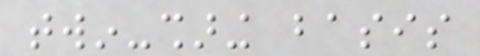twin-sharing basis
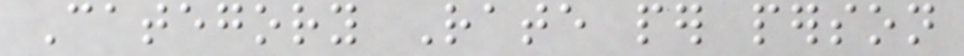Category Rate per person
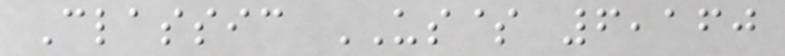Classic US$ 6,160
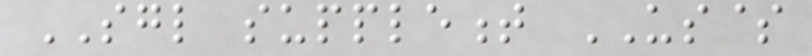SGL supplement US$
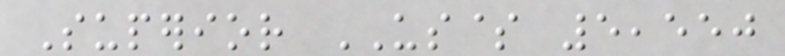Superior US$ 5,550
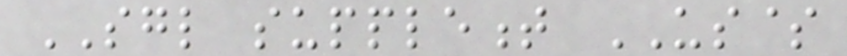SGL supplement US$
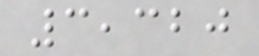3,320
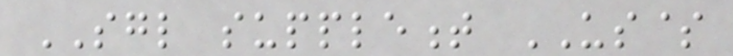SGL supplement US$
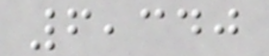6,340
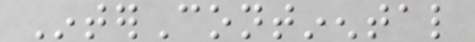InterContinental
